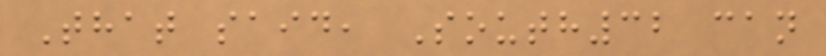That said, South32 can
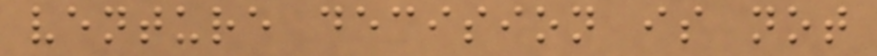venture decision is not
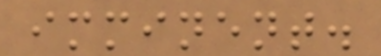imminent.
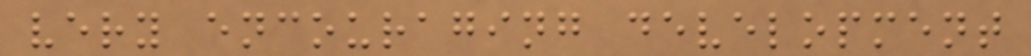very encouraging development
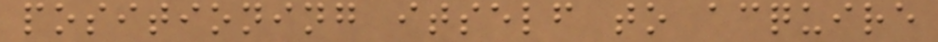positioning itself to acquire
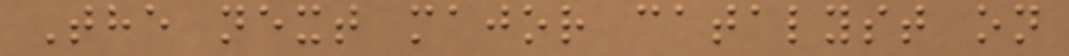The next major catalyst on
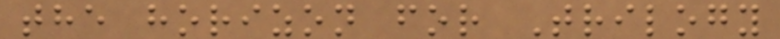the horizon for Trilogy
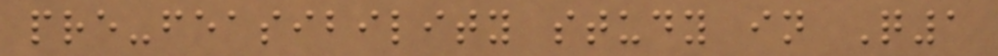pre-feasibility study in Q1
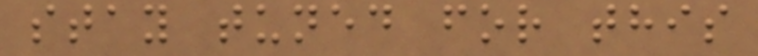stay tuned for this
